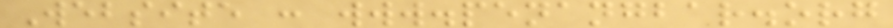Website : www.penangbar.org
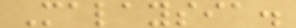Malaysia.
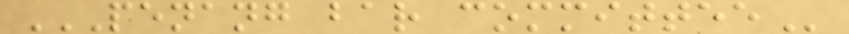PENANG BAR COMMITTEE
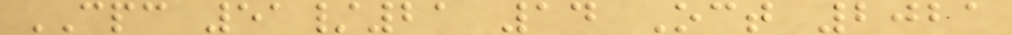CPC 51/21 14 Oct 2021
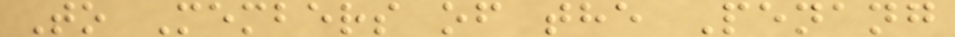To Members of the Penang
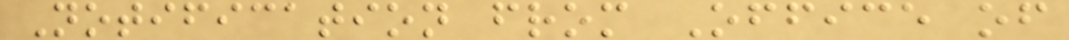Notification from Office of
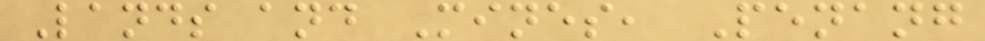Lands and Mines, Penang
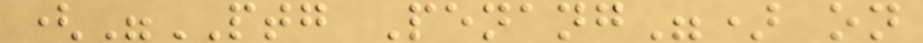("PTG Penang") on
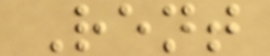Rent
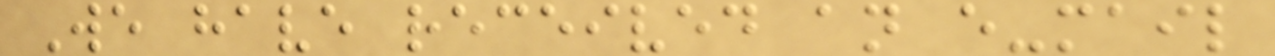We have received an e-mail
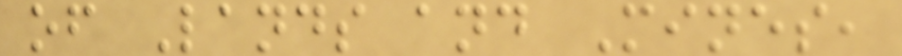of Lands and Mines,
